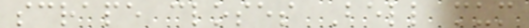scrape closes Bell mum
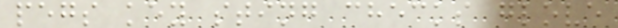pegs key sting checks glove
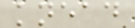knead
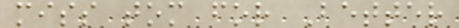miss tom for Better
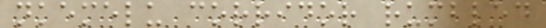nkemelu corridor rumbled
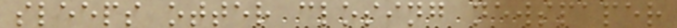sleeps otter closing newspaper
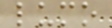lumo
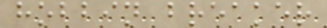hobbin breaker
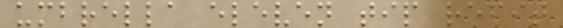umbrella eleven tip refit
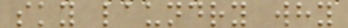sky laundry why
